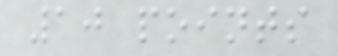10 points
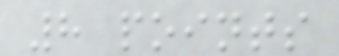8 points
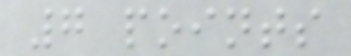7 points
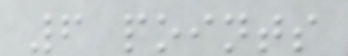6 points
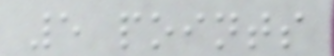5 points
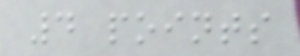4 points
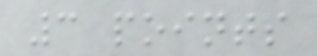3 points
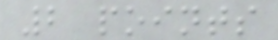2 points
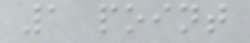1 point
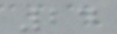24
